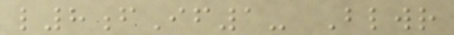l8fIf1- Blwr
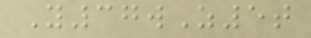Y37wZ5t
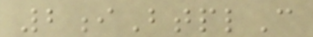2iBtplC
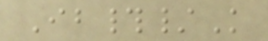Ib#/K
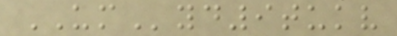UMyd9tukv
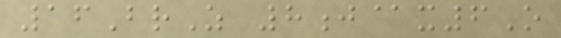16BrZ 8j@x6O
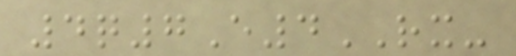4q7E4RX-
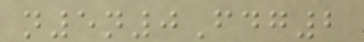n5n0Fdg2
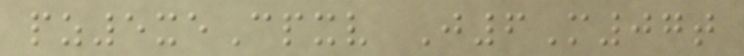pz5xeCpxv J6M07t
